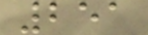251
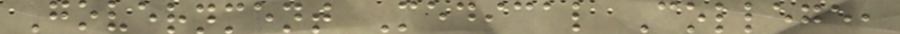Government Medical College,
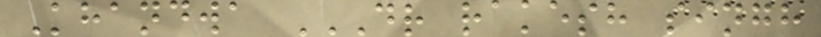Khandwa DR RAKESH SINGH
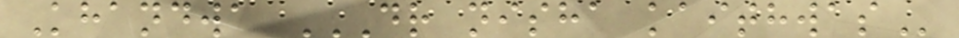Khandwa DR NISHA KAITHWAS
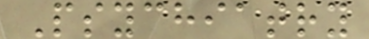Psychiatry
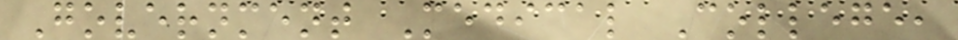Government Medical College,
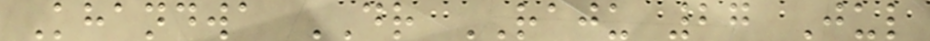Khandwa DR RAJU 27 Jul
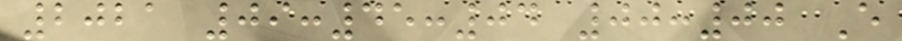2021 09:45:04 00:00 E
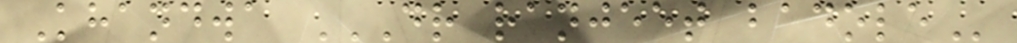Khandwa DR RANJEET BADOLE
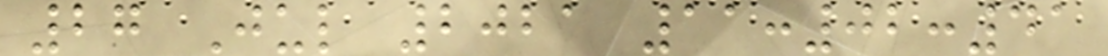27 Jul 2021 11:02:41
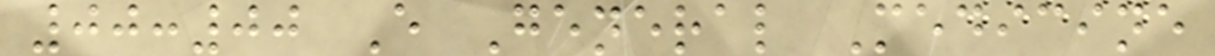00:00 E General Medicine
